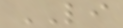LI
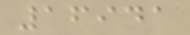16941
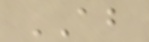AB
